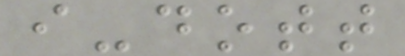i-dott
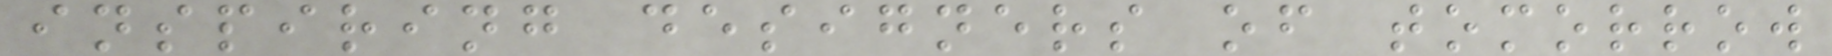inspiring designers of tomorrow
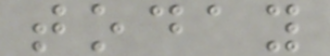today
